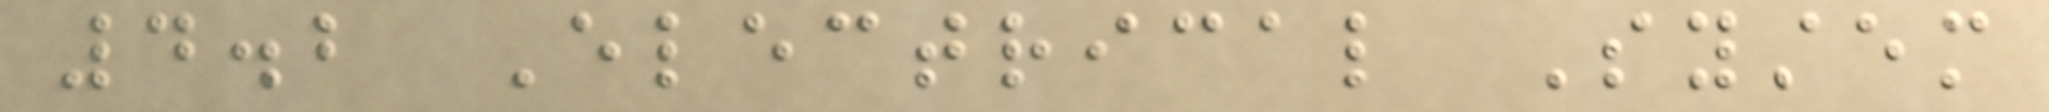4.2 Electrical System
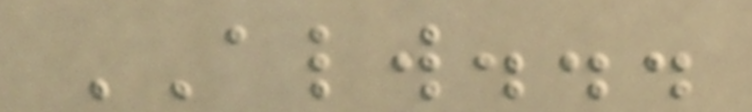ALWAYS...
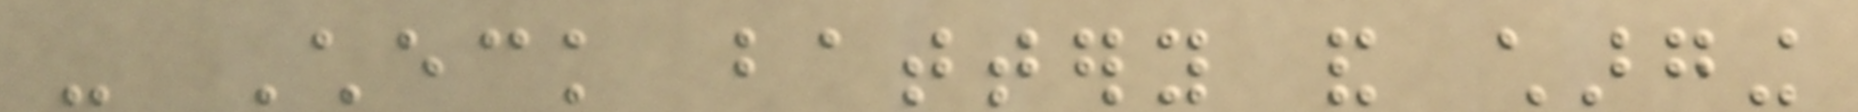- Check battery and charging
